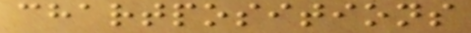chartpositions
